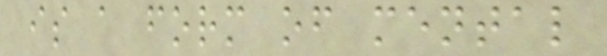is a form of mental
